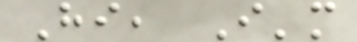Hi, I'm
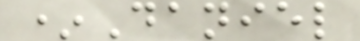*Daniel
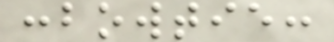:bowtie:
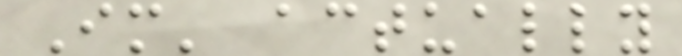Im' actually
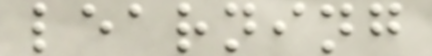learning
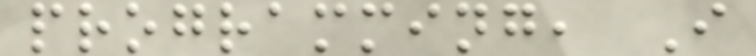programming, I
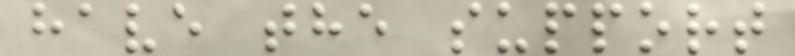have the support
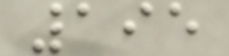195
